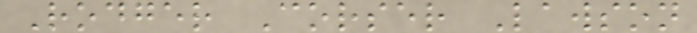Rodger Corser Lawson
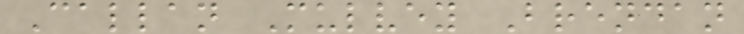Callan Mulvey Brendan
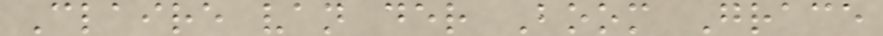Claire van der Boom Grace
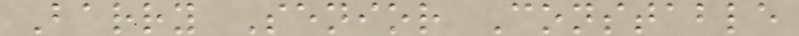Barry Senior Constable
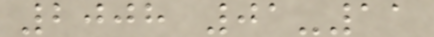2008 01-11
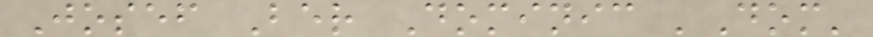Josef Ber Dominic 'Dom'
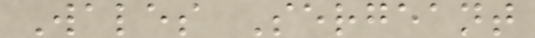Wales Sergeant
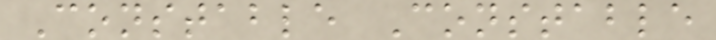Constable Constable
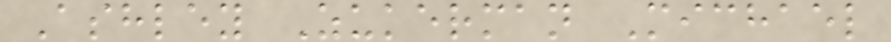Ashley Zukerman Michael
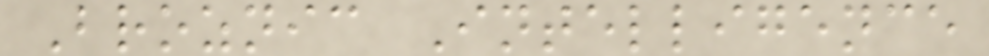Broznic Intelligence
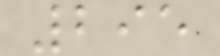295
